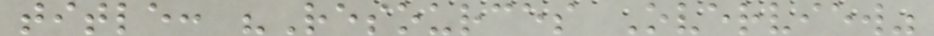title: "Resources Overview"
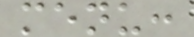menu:
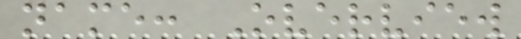name: Overview
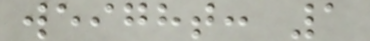weight: 1
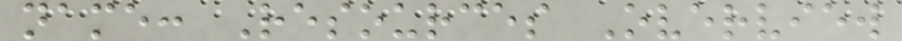name: Resources Overview
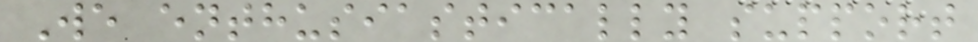We enthusiastically support
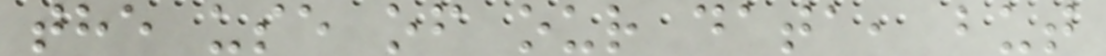the use of our data, but
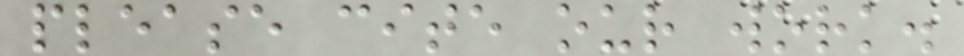please cite our work.
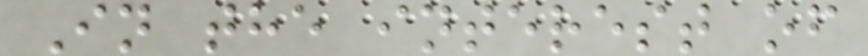In the interest of
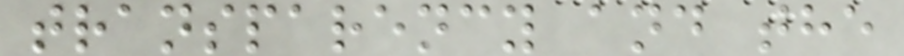transparency and the
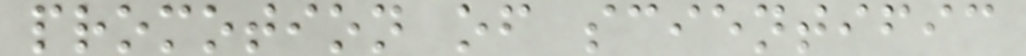promotion of scientific
